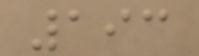193
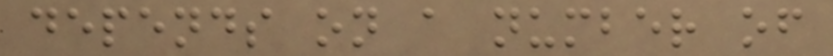depends on a number of
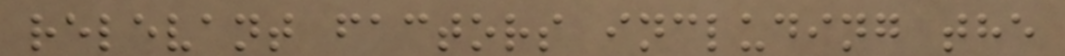relevant factors including the
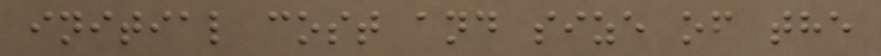initial cost and size of the
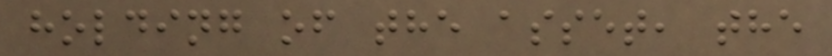holding of the asset, the
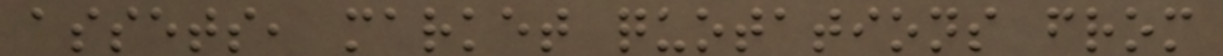assets, market quotations from
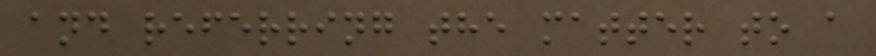and referring the matter to a
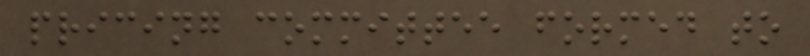pricing committee formed to
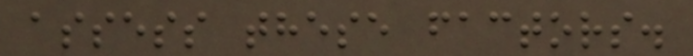assess these factors.
